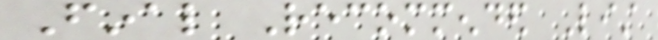Final Recommended List
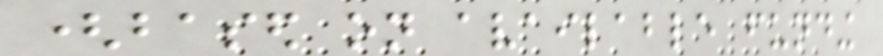(based on available funding
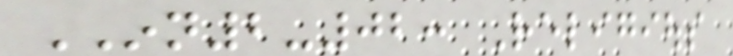INN2-02: Religious
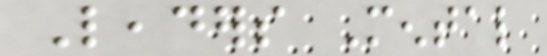Leaders Mental
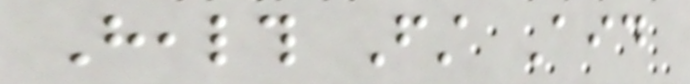Health First Aid
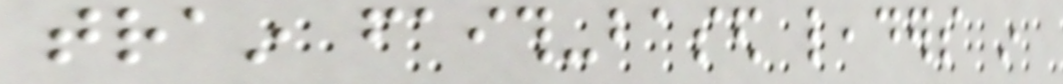train faith-based leaders in
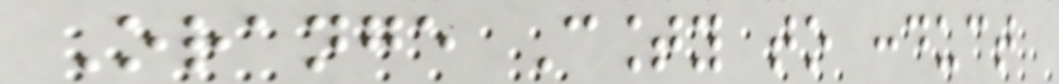Orange County to conduct
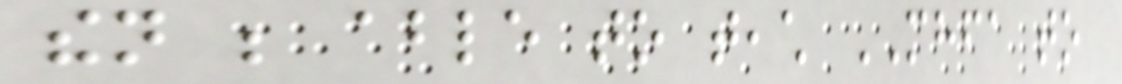then be able to teach MHFA to
